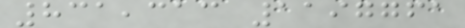831,313 1197761
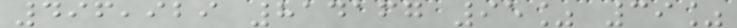496,929 814167 95% 39%
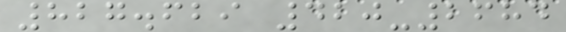827.629 420-2684
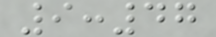9:47
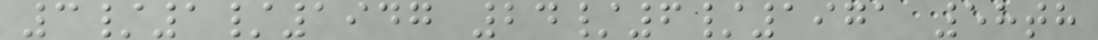3/1/1947 24/6/1971 58th
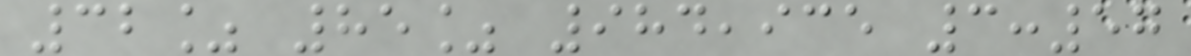32% 85% 984,935 3:57
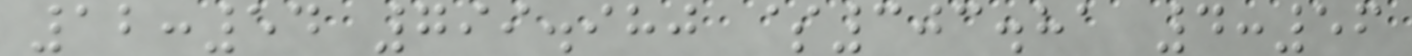12:54 799.980 $303.81 4:56
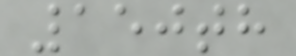150th
